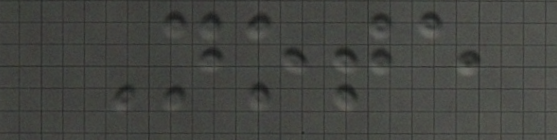Note
